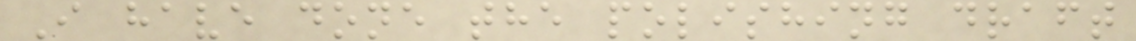I have done the polishing draft
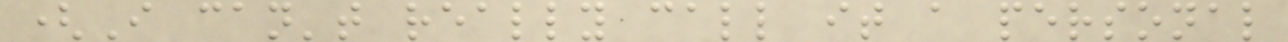(I can't really call it a personal
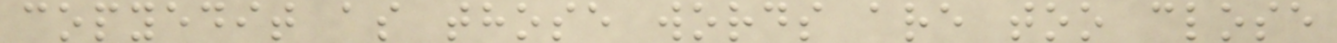copyedit as those words are too close
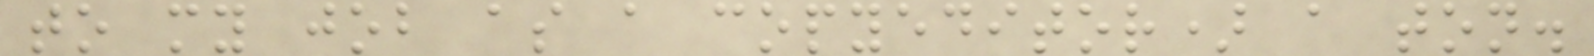to my job as a copyeditor) a ton.
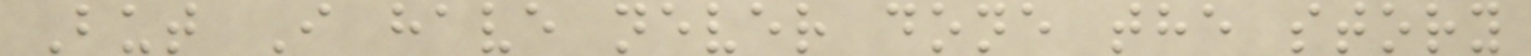But I have never done the story
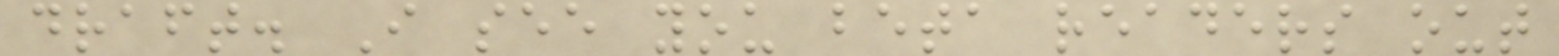draft. I see you beta readers out
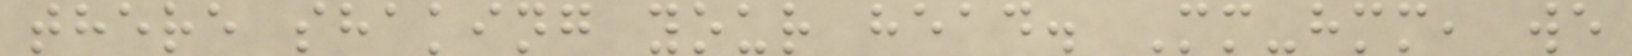there shaking your head. Mm-hmm, we
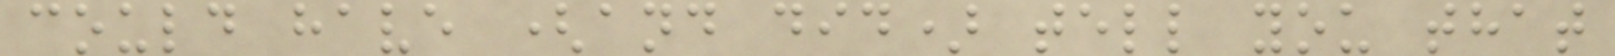could have (and did) tell you that
